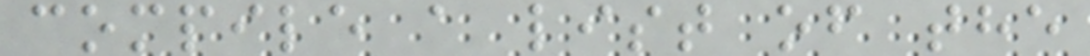compile a list of the
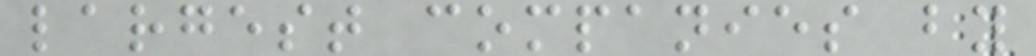largest companies by
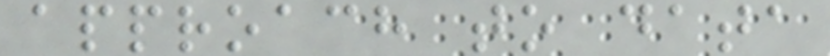approach to data
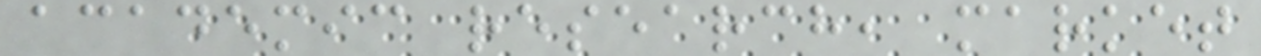academic research, market
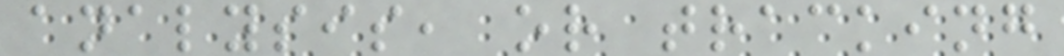analysis, or tracking
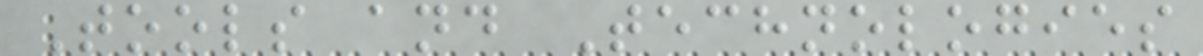Tools and Technologies
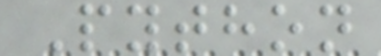Python
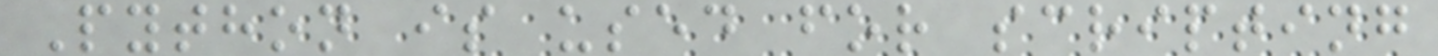Python is used for scripting
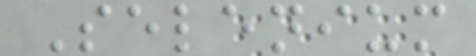Selenium
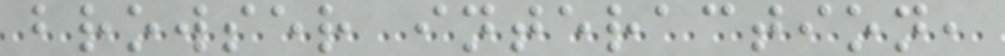browser interaction,
